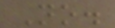No.
